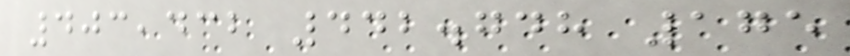403,432 442.748 175
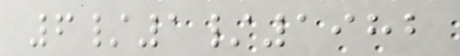6/1/1982
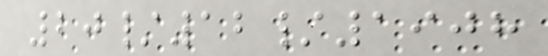20/12/1908
